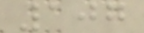107
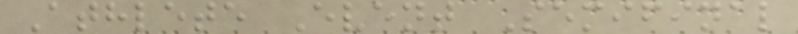Athlete Event Semifinal
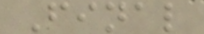Final
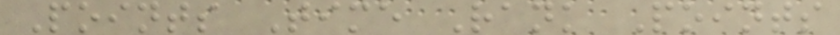Points Time Rank Points
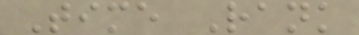Time Rank
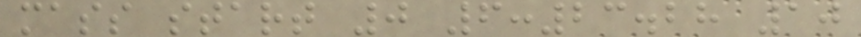mass start 0 6:23.28 10
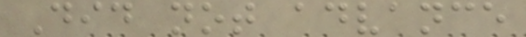Did not advance
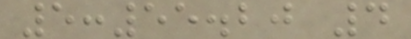5:55.20 4
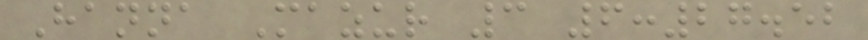Hanna Mazur 3 6:27.52
